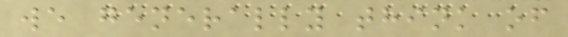we generally think of
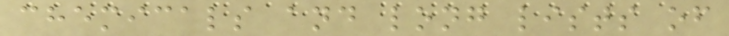chemicals and long lists of
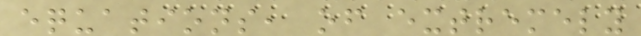equations, of extremely
